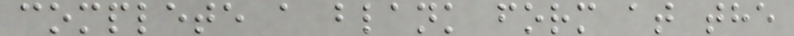complete a blank form at the
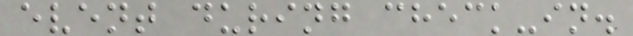event during check-in.
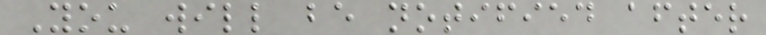You will be notified after
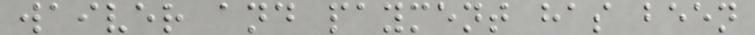waiver and payment has been
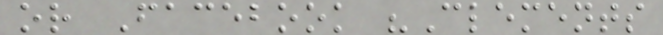or Facebook "Clements
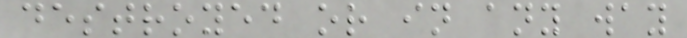destroyed or in any way
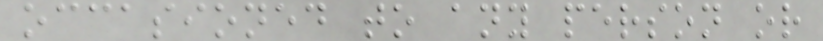occasioned to any person or
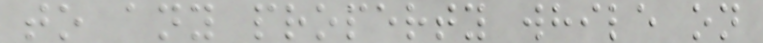to any property while on
